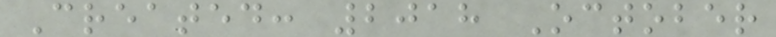Created: 2018 October
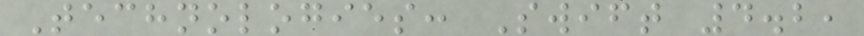Technologies: Swift 4.2,
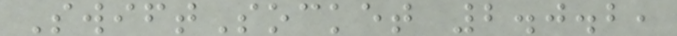SwiftSocket 2.0.2,
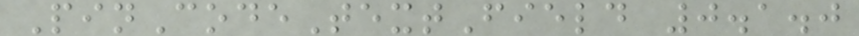PinCodeTextField 0.1.0
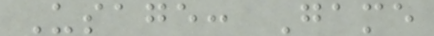Usage: Game
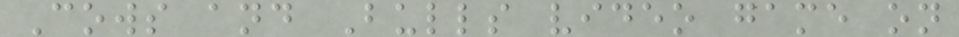Cows and Bulls video game on
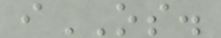iOS.
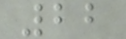22
